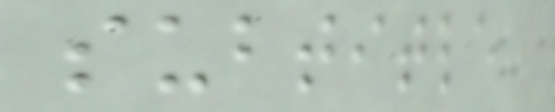subtitle
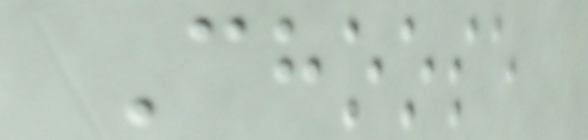Choose
